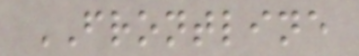FRONTLINE
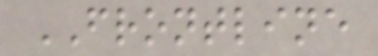FRONTLINE
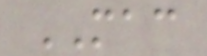MAC
